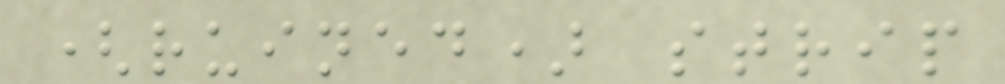(ruined) strip
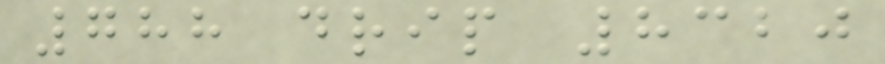788 drip 8320
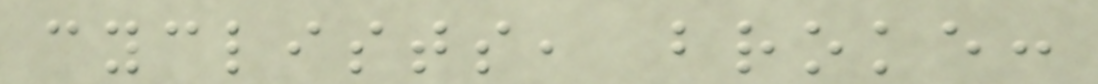cyclists, broke:
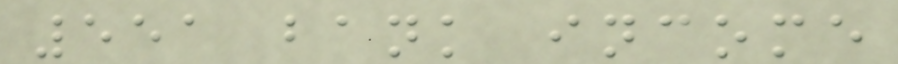551 bank income
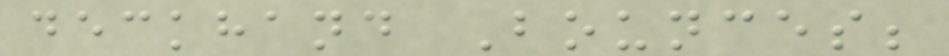deckhand Bounces;
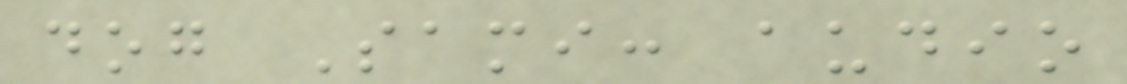dog Sami: audio
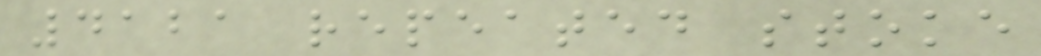4121 repeated stoke
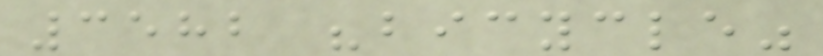3582 "bicycle"
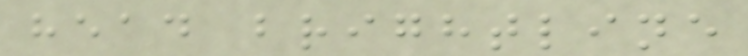head brightline
